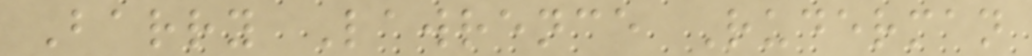Barry Lawrence Ruderman
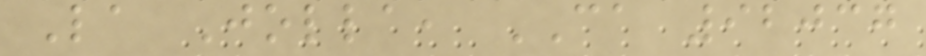La Jolla, CA 92037
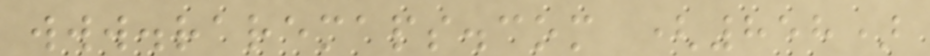www.raremaps.com (858)
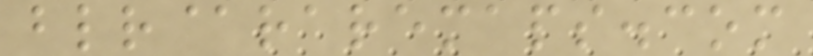blr@raremaps.com
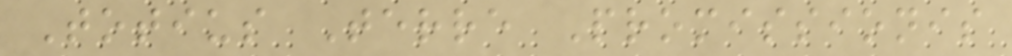Totius Terre Promissionis
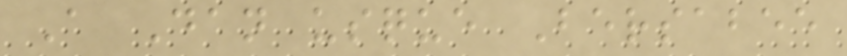A Dan usque Bersabee
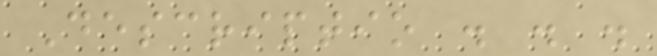Descriptio . . .
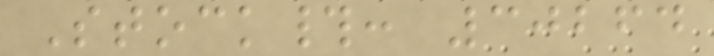Stock#: 30264
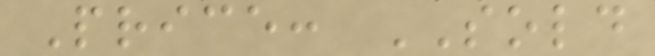Price: SOLD
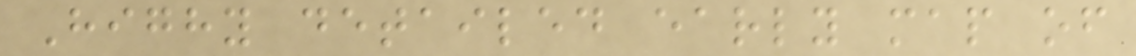Highy detailed early map of
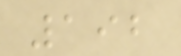192
